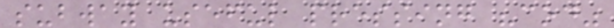subway useful pressing "cod"
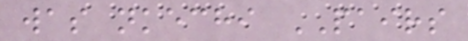was nkechi PAIRS
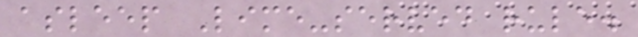asleep Lime-served rule.
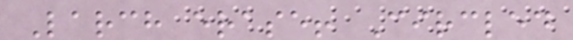Larch erase! Circled
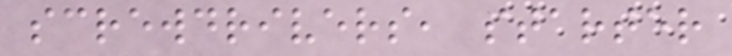screwdrivers, starter
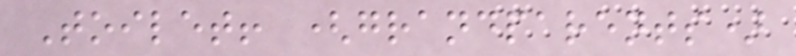Toilet! (grandparents)
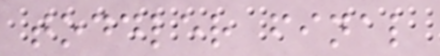toddler final
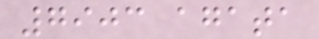7903 agata
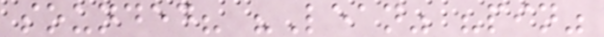sounded? "Lean" "pin"
